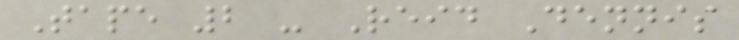Tape 2 - Reid Dennis
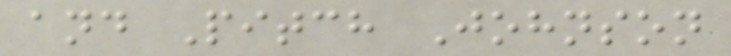and Pitch Johnson
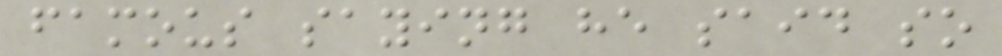famous saying he said so
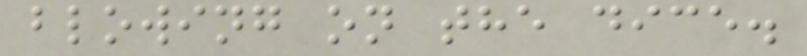blowing on the dice.
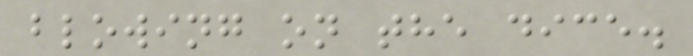blowing on the dice.
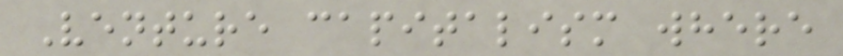Venture capitalism where
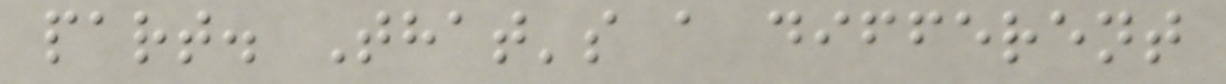part. That's a different
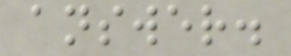answer.
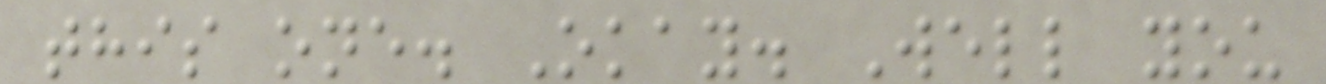this one. Okay. Well you
